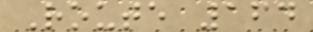Route 164
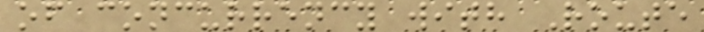of concurrency with Route
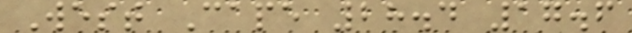West Cape 28.4 17.6
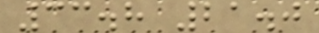33.8 21.0
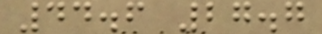44.6 27.7
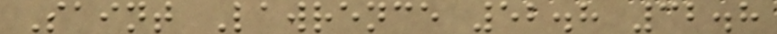Saint Lawrence 52.8 32.8
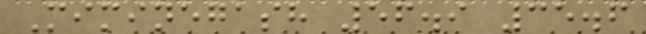Miminegash 56.9 35.6
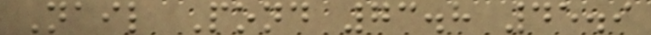Nail Pond 73.8 45.9
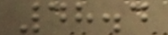48.4
